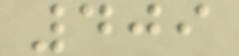409
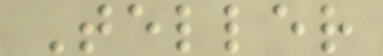Teller
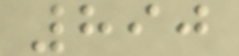890
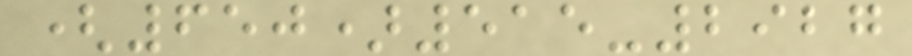(650)515-2927
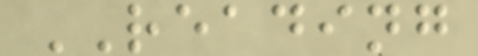READING
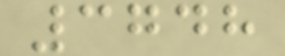3748
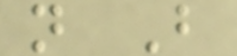n B
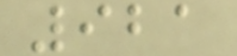921
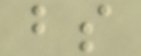bs
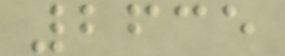2635
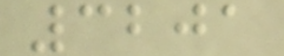3201
